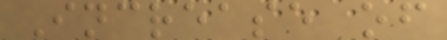Increase of
